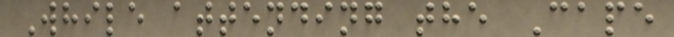While attending the Cape
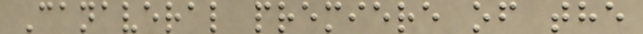Canaveral premiere of the
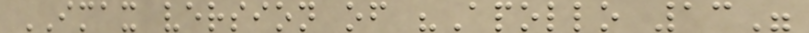IMAX version of "Apollo 13"
